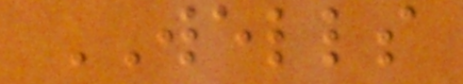WELLS
